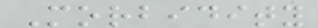Morbidity
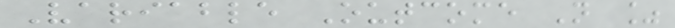Variable Outcome N %
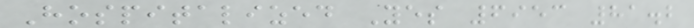Hospitalized Yes 6953 81.2
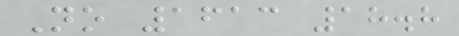No 1613 18.8
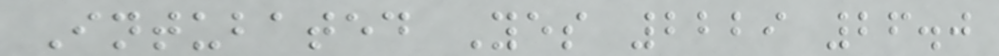Intubated Yes 2229 26.0
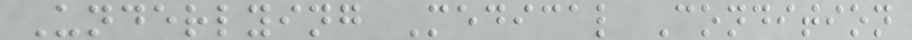Underlying Medical Condition
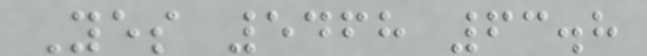Yes 5468 63.8
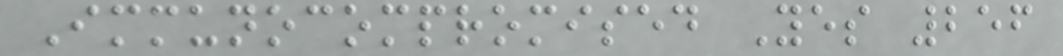Immunocompromised Yes 256
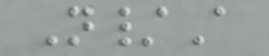N/A
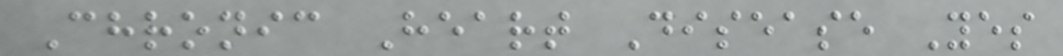Chronic Heart Disease Yes
